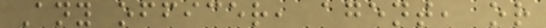Any officer, agent, or
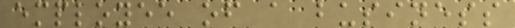employee of a business
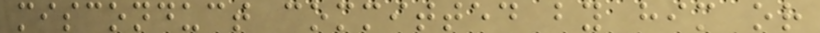misconduct committed by him or
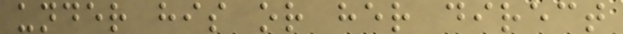under his or her direct
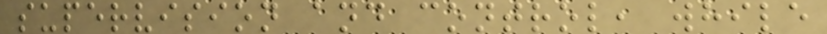supervision and control, while
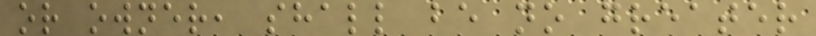or owner, shall be no greater
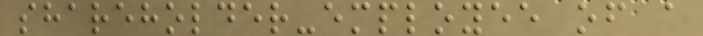shareholder-employee of a
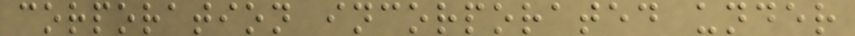corporation incorporated under
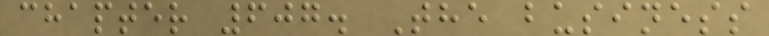chapter 607. The business
